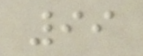99
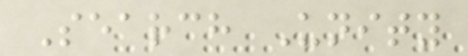Search Unity
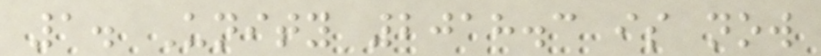1. Unity 2018.3 is now
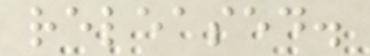released.
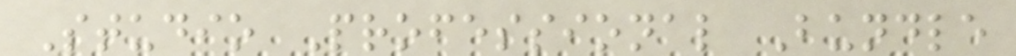Studio Professional Bundle
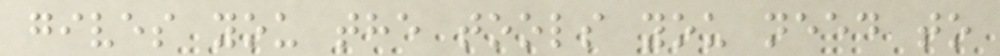gives you the tools you need to
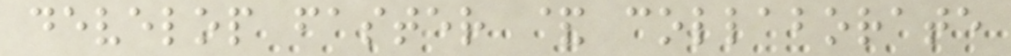develop faster & collaborate
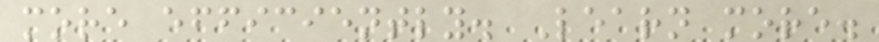more efficiently. Learn more.
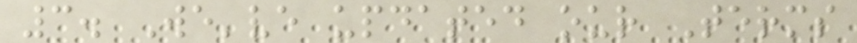3. We've updated our Terms
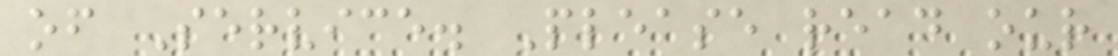of Service. Please read our
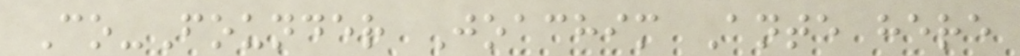Co-Founder Joachim Ante here
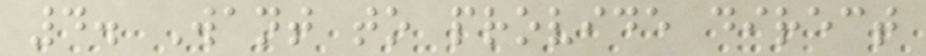4. Want to provide direct
